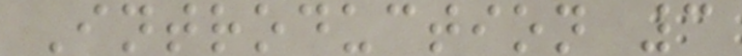Introduction 3
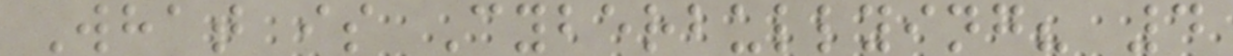What is Cyberbullying? 4
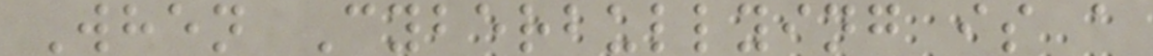When Cyberbullying is a
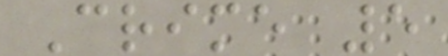Crime 5
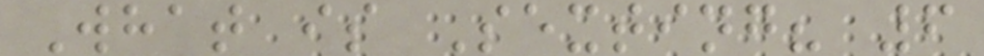What is Sexting? 6
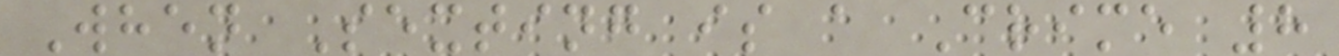When Sexting is a Crime 8
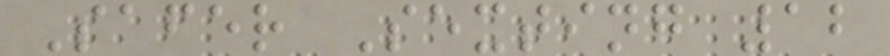Safer Sexting 12
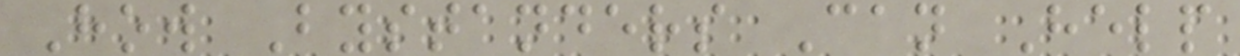How Bystanders Can Help
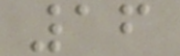16
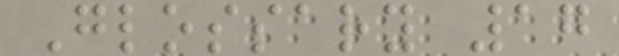Glossary 17
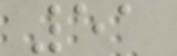51
